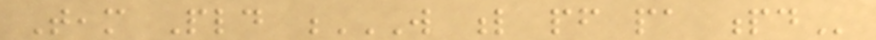Team Pld W L PF PA PD
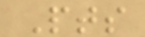Pts
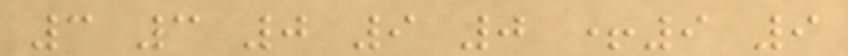3 3 0 9 0 +9 9
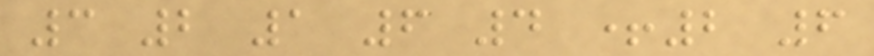3 2 1 6 4 +2 6
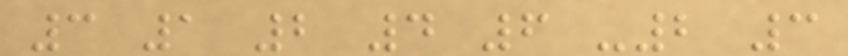3 1 2 4 6 -2 3
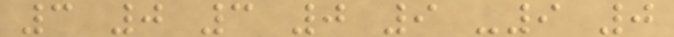3 0 3 0 9 -9 0
